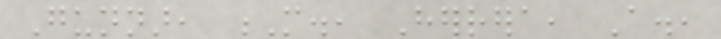Gunnar, M., Herrera, A.,
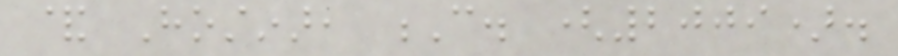& Hostinar, C. (2009).
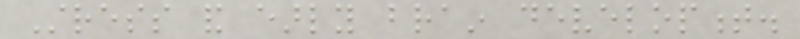Stress and early brain development.
